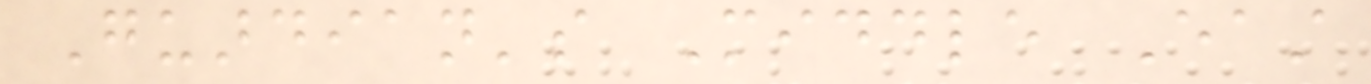Guardian's Middle East
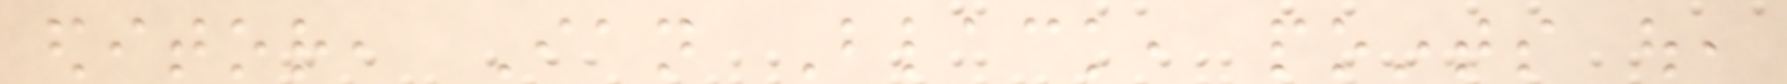editor, Ian Black, points out,
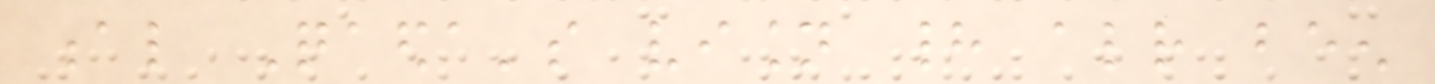al Qaeda's vision had already been
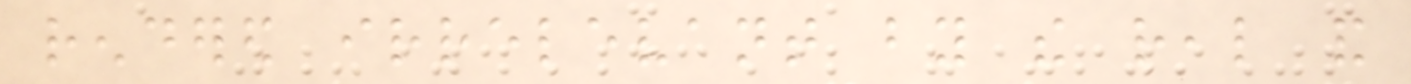rendered irrelevant by the real and
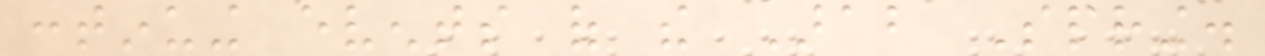continuing events of the Arab Spring.
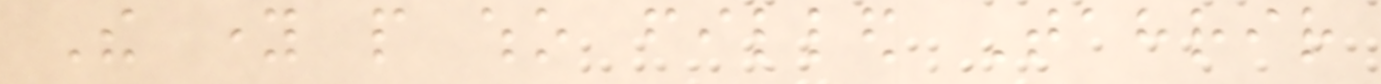The young people who filled Tahrir
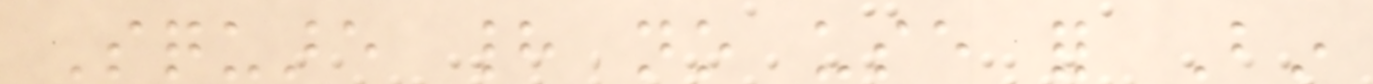Square had no use for Bin
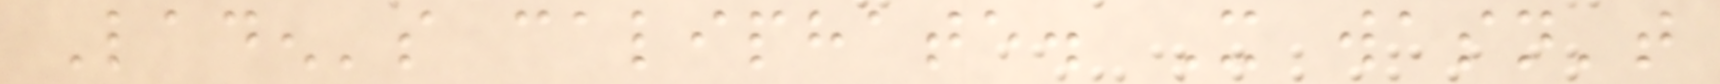Laden's caliphate. It wasn't
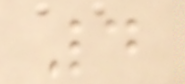4
